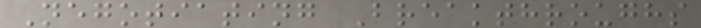Negotiating Breakthroughs
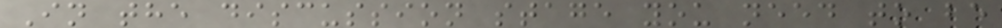In the discussion stage you need to be
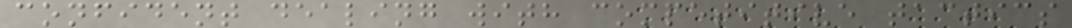confident dealing with competitive tactics
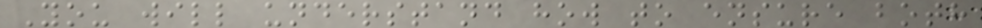You will understand how to ensure both
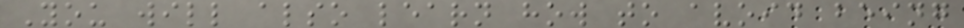You will also learn how to avoid being
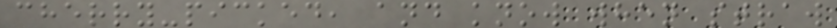cherry-picked, and know when straw
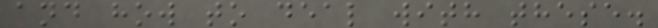and how to deal with these.
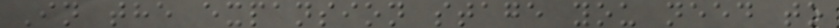In the expansion stage you need to
